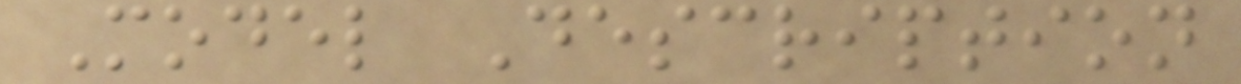Model Description
